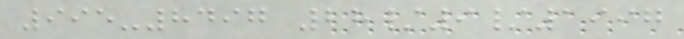995-8497 28/9/1997
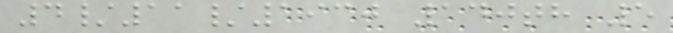4/11/1930 140th 5
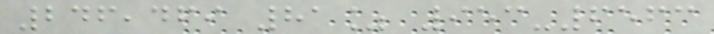246,469 81% 953-6563
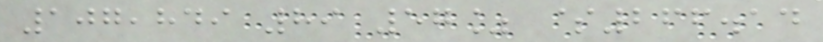107,849 89 57% $266.14
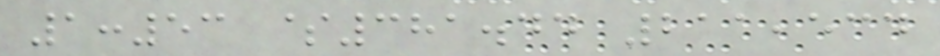1:53 $381.44 211,534
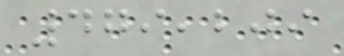479,209
